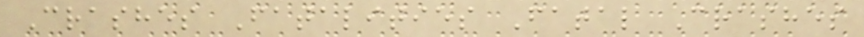Crashes Fatalities Fatal Crashes
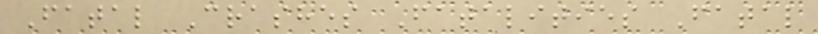Fatal Crashes Fatalities Fatal
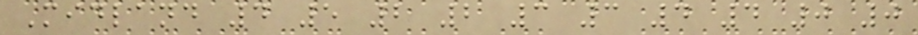Midland 4 5 2 2 3 3 4 4 0 0
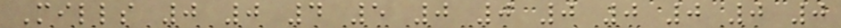Mills 0 0 4 5 0 0 0 0 0 0 0
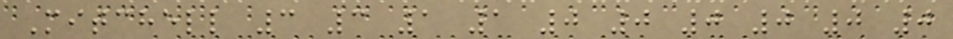Mitchell 3 3 1 1 0 0 0 0 0 0
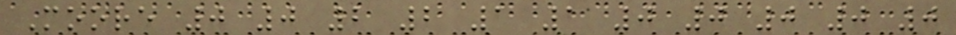Moore 0 0 2 2 1 1 0 0 0 0 0
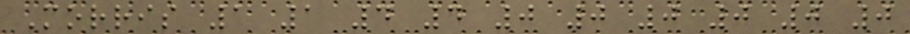Morris 1 1 4 4 0 0 0 0 0 0
